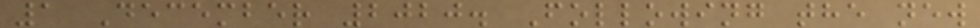1 December 2020. Following the new
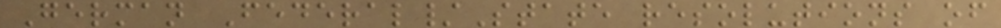German Federal/State resolutions of
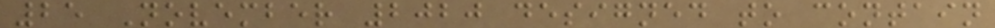25 November 2020 designed to contain
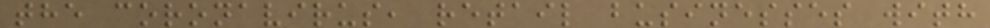the coronavirus, retail businesses with
